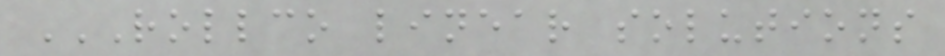ROLLCO LINEAR SOLUTIONS
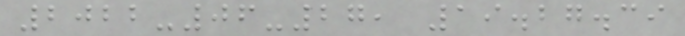2022-06-27, 19.27.39
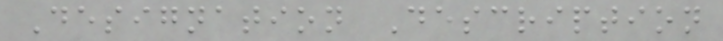Designation Description
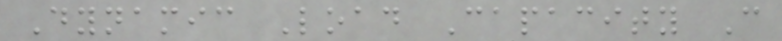Dynamic Load Capacity C
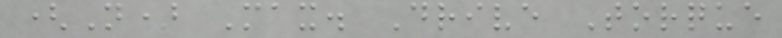(N) Max. Drive Torque
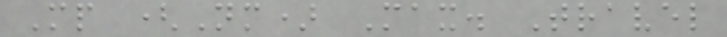Mp (Nm) Max. Travel
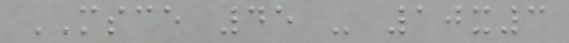MSCE 45 - 10x3
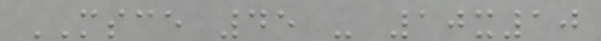MSCE 45 - 10x10
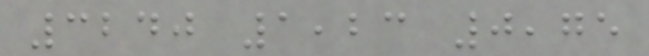3240 1,23 0,75
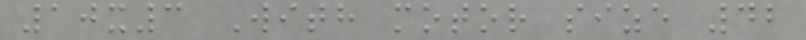10x3 With motor size 42
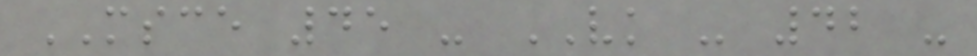MSCE 45 - VK - 42 -
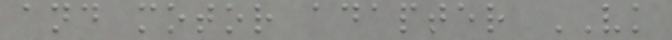and motor adapter VK
